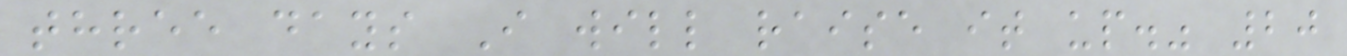three days I will raise it up." 20
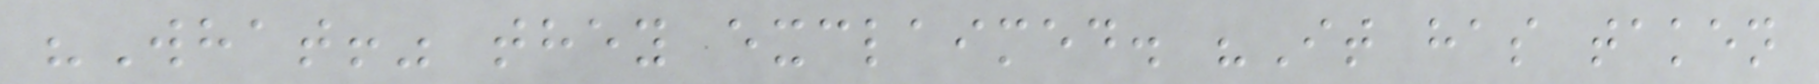"What!" they exclaimed. "It has taken
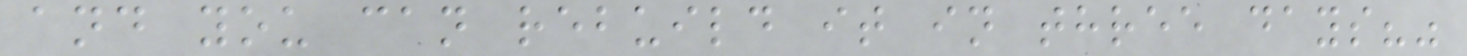and you can rebuild it in three days?"
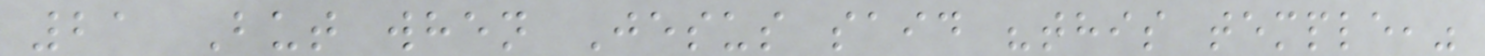21 But when Jesus said "this temple,"
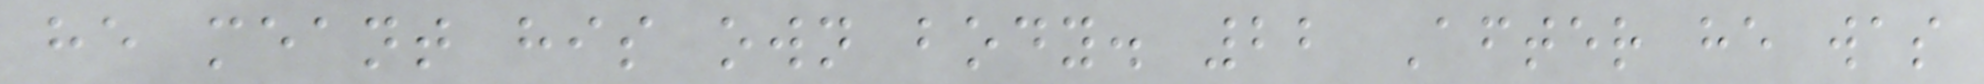he meant his own body. 22 After he was
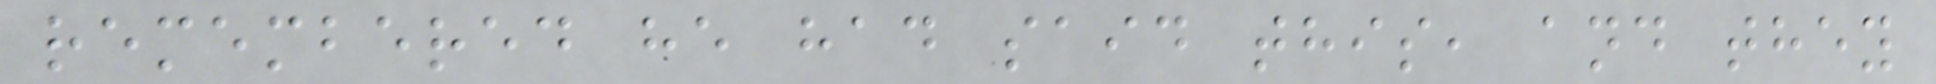remembered he had said this, and they
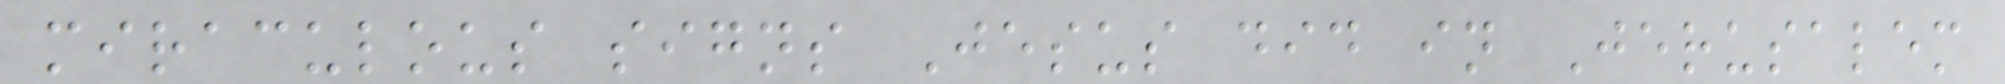miraculous signs Jesus did in Jerusalem
